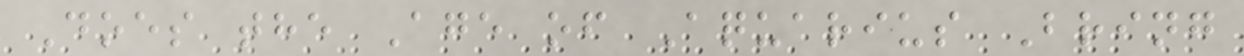Does the Age of Aquarius Bring
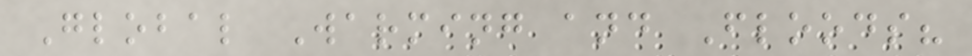Global Warming and Floods?
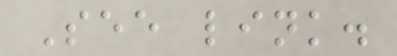See link.
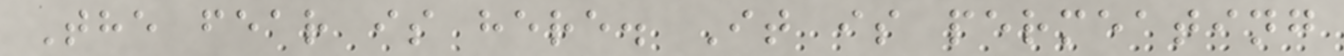The fear is here. It is permeating
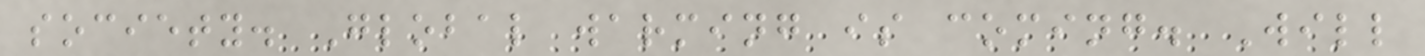society. Global warming is coming. Will
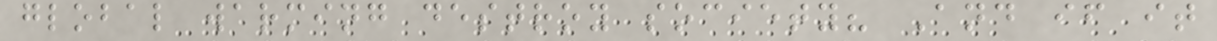global warming destroy society? And if it
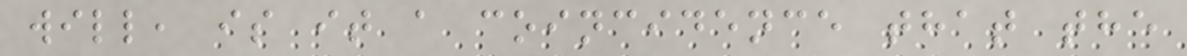will, is it a coincidence that the
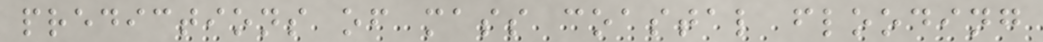predictions of mass coastal flooding
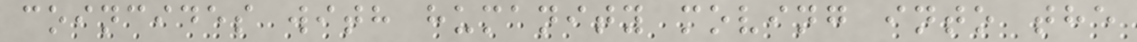coincides with humanity moving into the
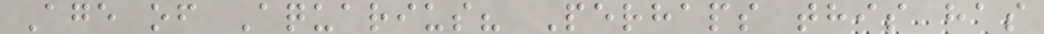Age of Aquarius? Perhaps this has
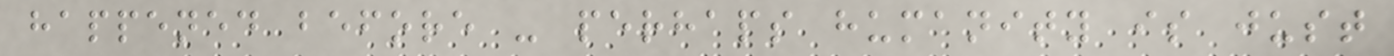happened before - perhaps humanity is just
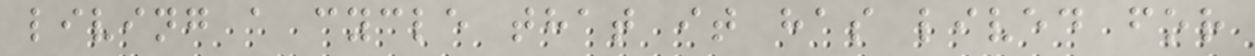living a cycle that it has lived for
